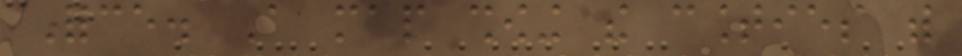Force. A map showing the counties with
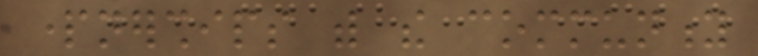partnerships with the community
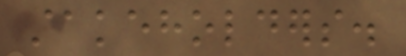stakeholders.
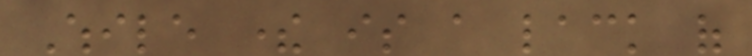While there is a lack of
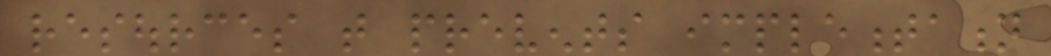resources that prevents implementation
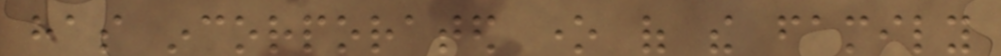has incorporated one of the family
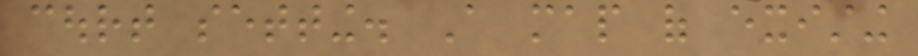court setting. A map of existing
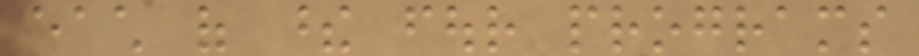each of these four programs
